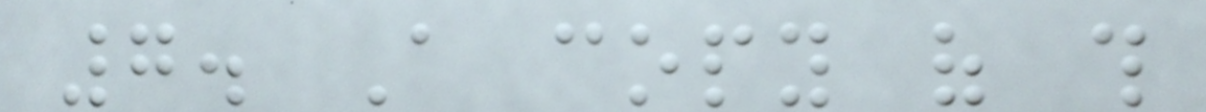7. A copy of this
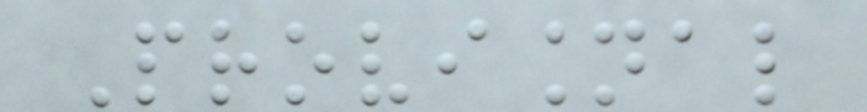Provisional
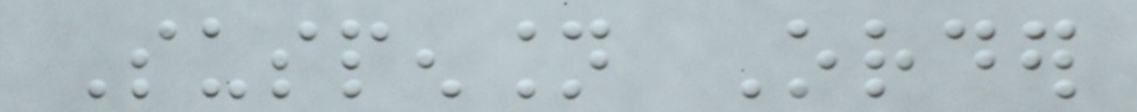Suspension Order
